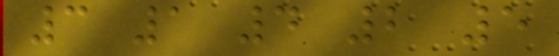3 1 4 2 5
